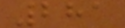281
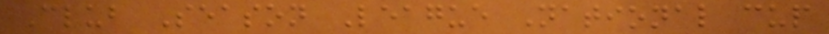Club Season League National cup
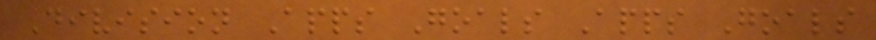Division Apps Goals Apps Goals
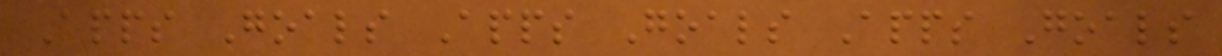Apps Goals Apps Goals Apps Goals
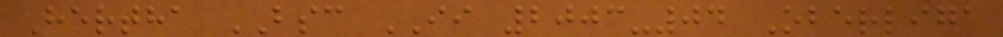Hertha BSC II 2003-04 Oberliga
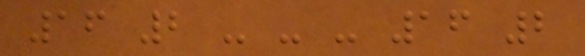16 2 - - - 16 2
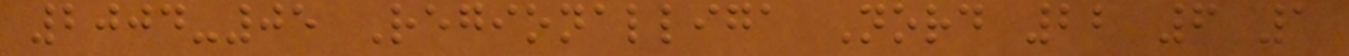2004-05 Regionalliga Nord 22 6 1
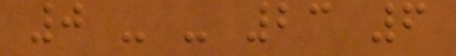0 - - 23 6
